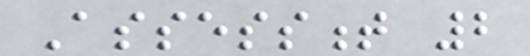Assessment 2
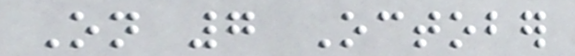On 7 October
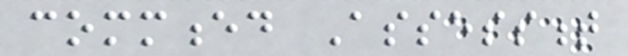commenced Assessment
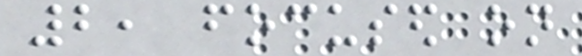2, focused on
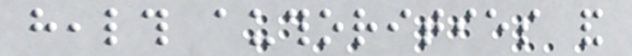health authorities and
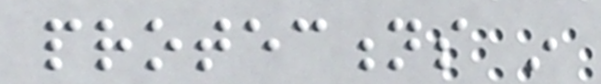protections in
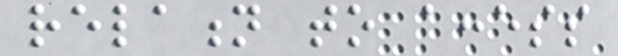relation to access
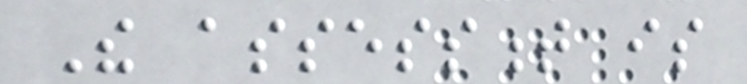The assessment is
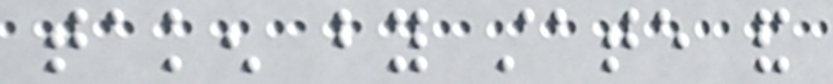taken by state and
